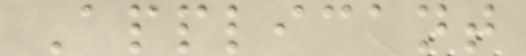Applicant
